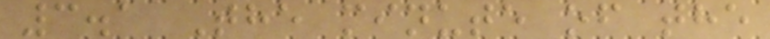3.1 The minute of the
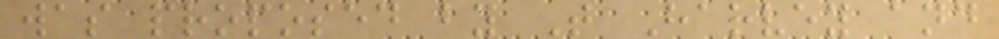was proposed by T Harvey and
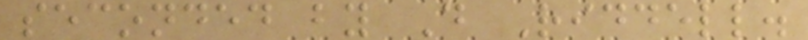seconded by D Riddell.
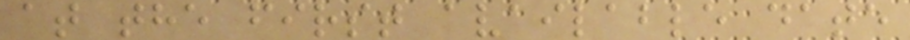at the first available date
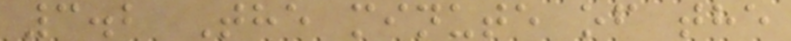3.2 The minute of the
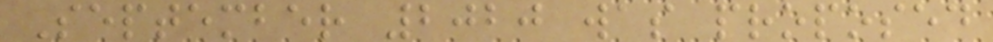September 2020 was proposed
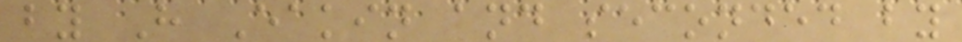by H Eakin and seconded by
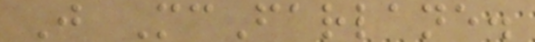J McFarlane.
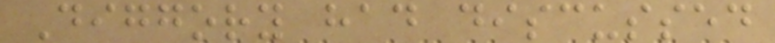Diggory had discussed
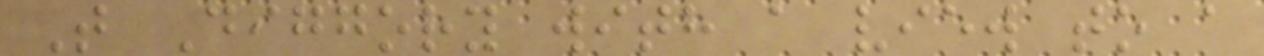T Diggory with a view to a
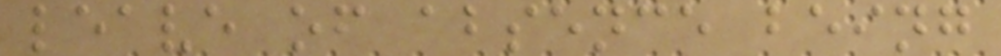leave of absence being
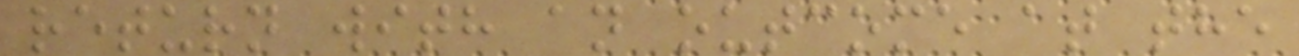return with an outcome at the
